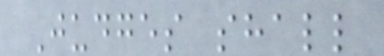Judges shall
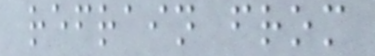refrain from
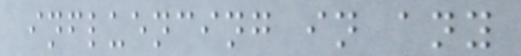influencing in any
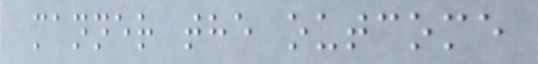manner the outcome
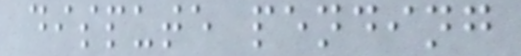dispute pending
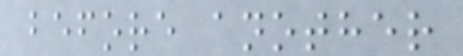before another
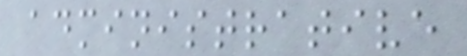administrative
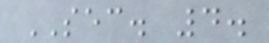SEC. 4.
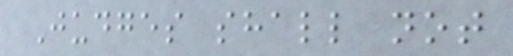Judges shall not
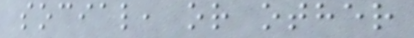social, or other
